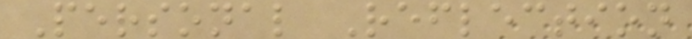Personal Reflection
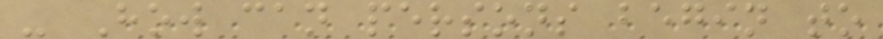- How can persons begin to
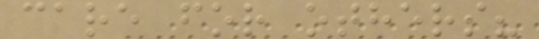care for others?
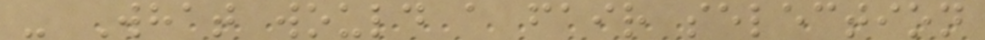- What would a fair selection
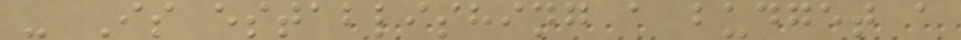- Is establishing a budget a
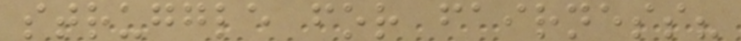struggle for fairness?
